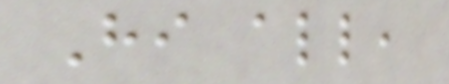Hi all,
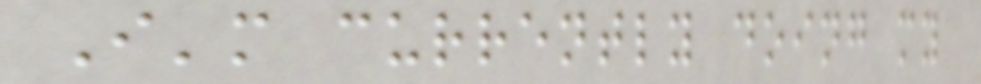I'm currently doing my
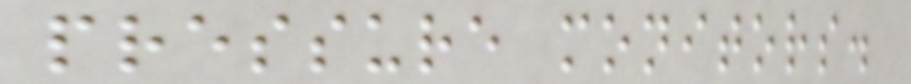pressure monitors.
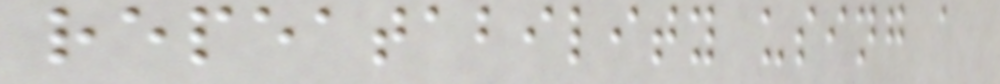repeatability using a
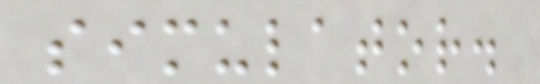simulator.
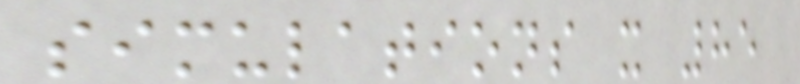simulations x 85
